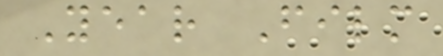Year Film
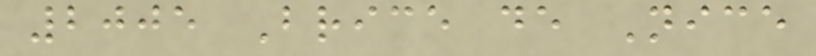2005 Brice de Nice
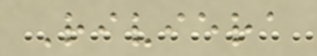Riviera
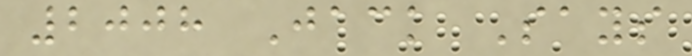2008 Jack Says
